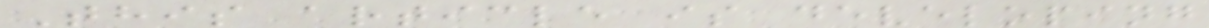This article is developing
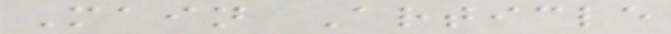Main Article
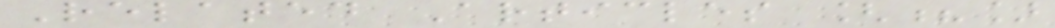Related Articles [?]
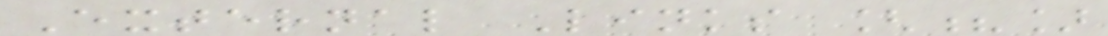External Links [?]
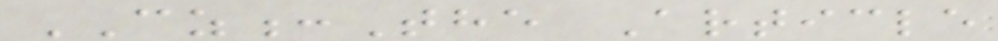CZ:The Article
